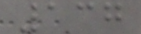137
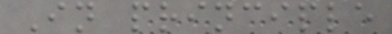In principle
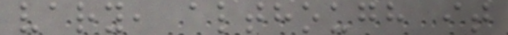vary, although it
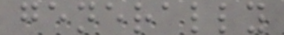generally
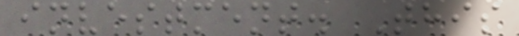investment. This
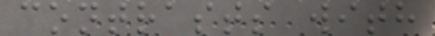contrasts with
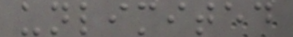unlimited
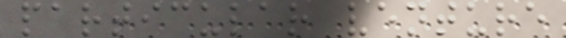particular venture
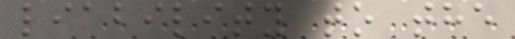liability to the
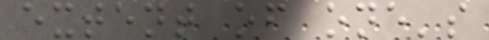extent of one's
